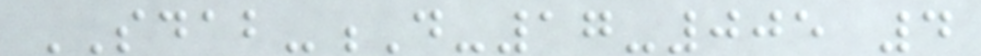SDAB-D-17-005 4
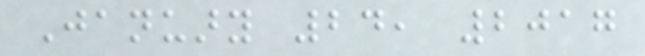January 24, 2017
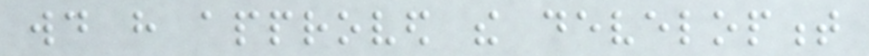would have approved the development
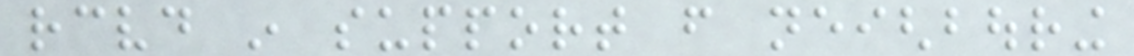received in support from neighbouring
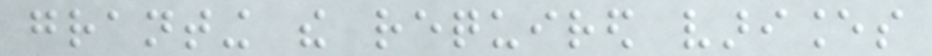granting the required variances
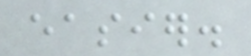easier.
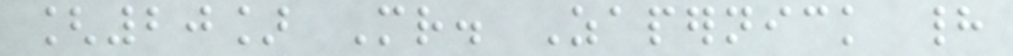[20] Mr. Zapernick had
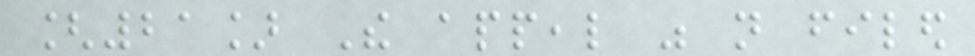[21] The appeal was not filed
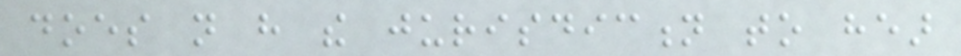does not have the jurisdiction to hear
